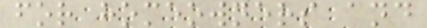for homeowners and
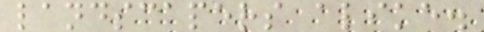landscapers alike.
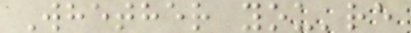Whether you're
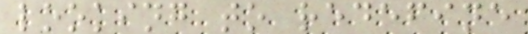looking to redefine
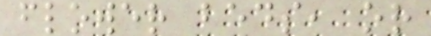flower beds, or
